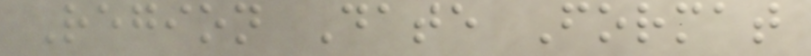Region Date Format
